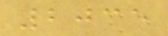2035
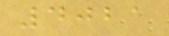4021
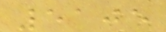5105
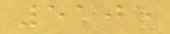5105
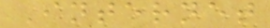Internet
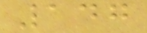147
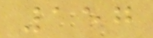157
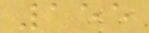155
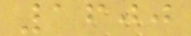1600
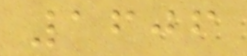1606
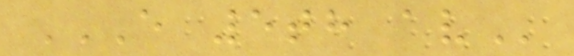E 5TH AV
